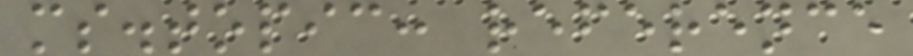ms.topic: reference
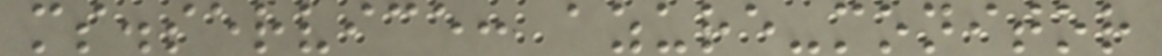ms.service: azure-monitor
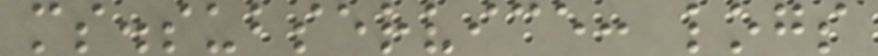ms.subservice: logs
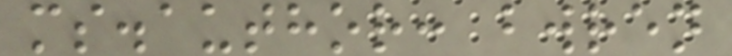ms.author: bwren
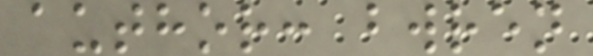author: bwren
